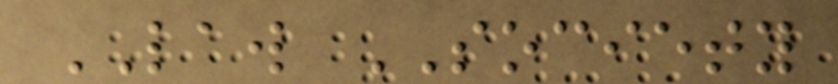LAW SOCIETY
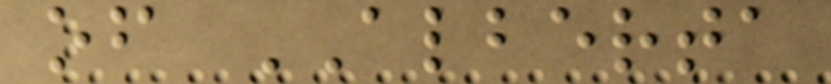of ALBERTA
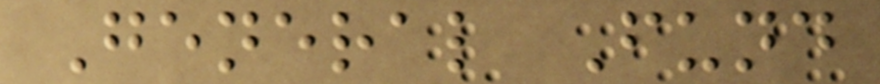General Fund
